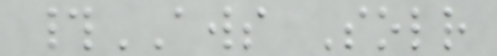#AWS Solr
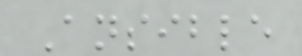Ansible
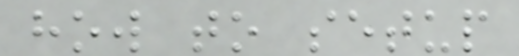how to setup
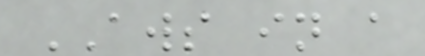AWS in a
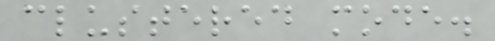clustered mode.
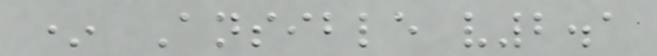* Ansible v2.1
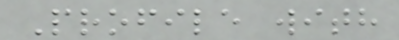Profile with
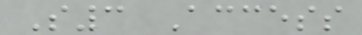S3 Access
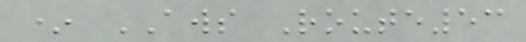* AWS Route53
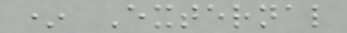* External
